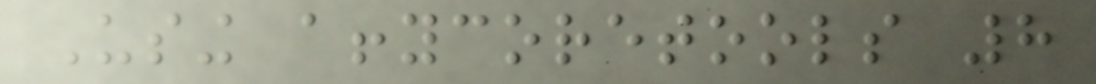Using affycoretools 8
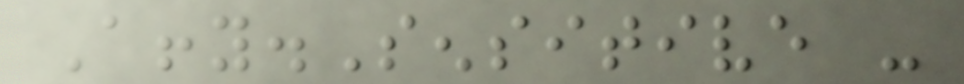Affy.Sensitive -
